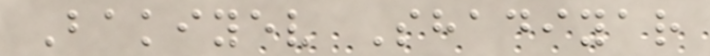Bakiyev Shadiyar
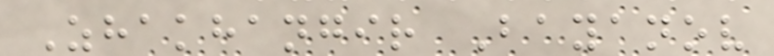Zhakhangir Bayanov
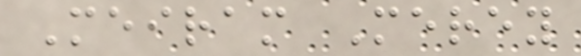Meiram Merey
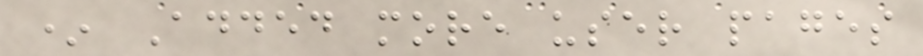* Added more user pages
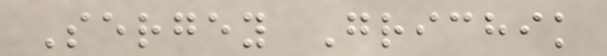Sergey Grichik
